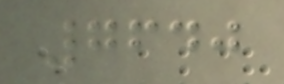7640
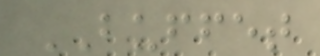BUFFET
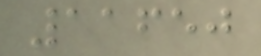11650
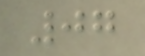07
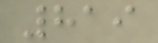819
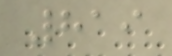819
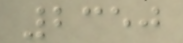2350
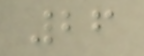26
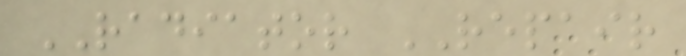RADIATOR REPAIR
